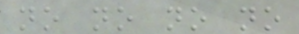no no no no
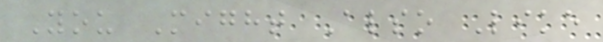You Might Also Like
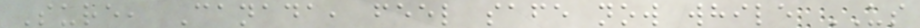Sure, Canada, feel safe now while US
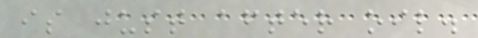is just after oil.
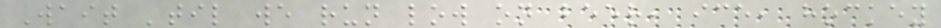Wait 'til we run low on beer, ice, hockey
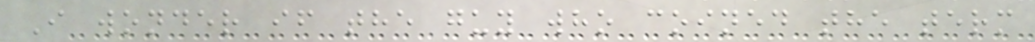I wonder if the guy who coined the term
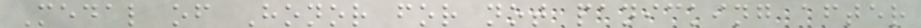Medal of Honor for not panicking after
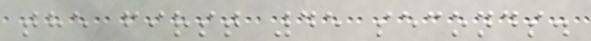the first 45 seconds.
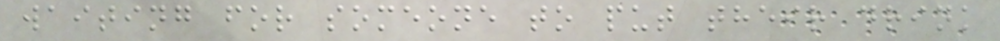waiting for someone to put their drink
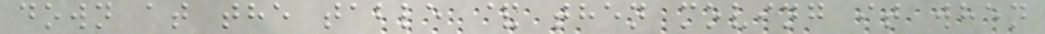down at the table & then moving it when
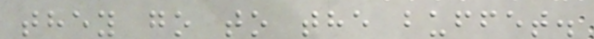they go to the buffet.
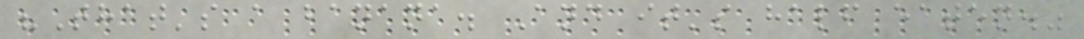"That's a banana. And it's half eaten."
